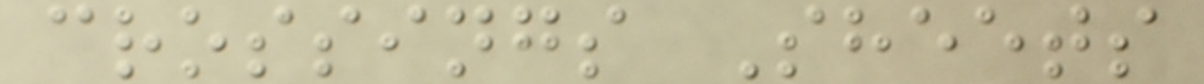crossings Sheets
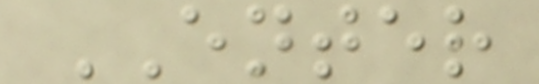ENTER
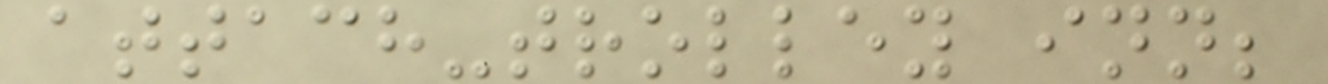attach-trolley inn;
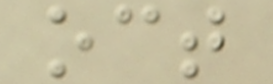oct
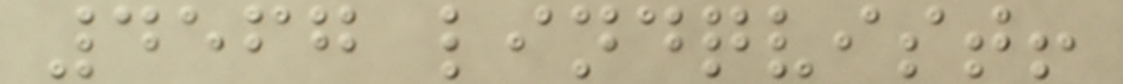4567 lindqvist!
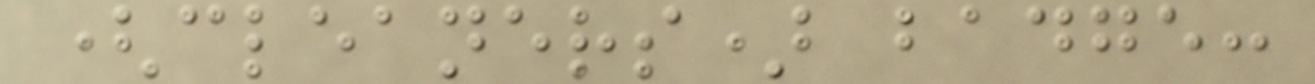(cleaners) badge:
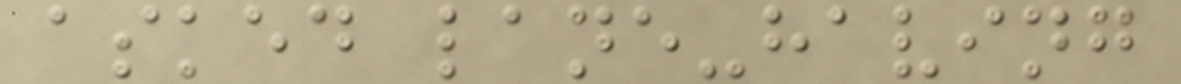asked lane-having
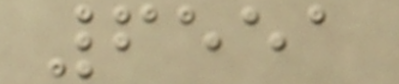6551
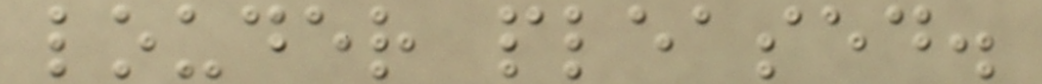louder pleased.
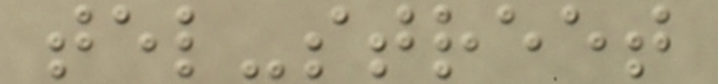tel-street
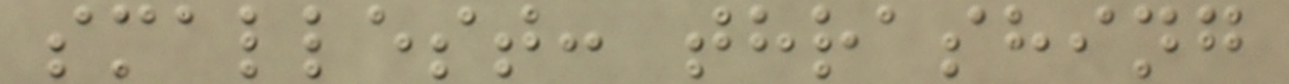smallest: thrashing
